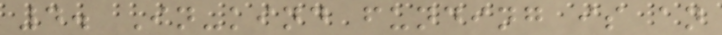4. In-kind funding is an
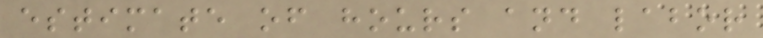estimate of hours and labor
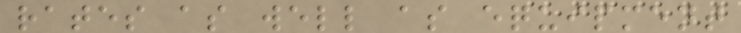rates as well as equipment
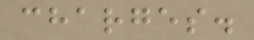charges.
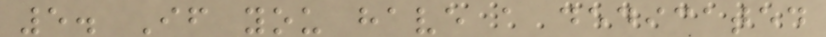5. If you have a dedicated
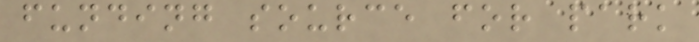funding source for park
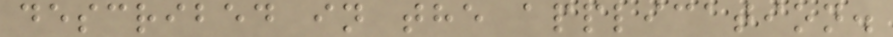described in the application.
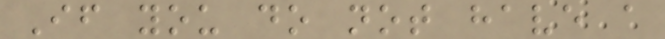If you do not have a
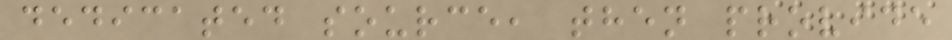dedicated source, then provide
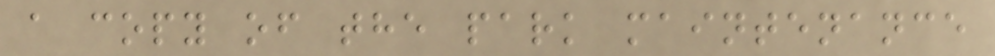a copy of the park maintenance
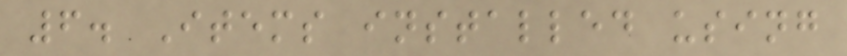6. Items installed using
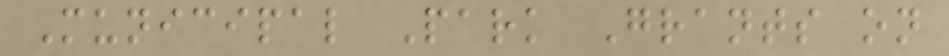Municipal Park Grants on
